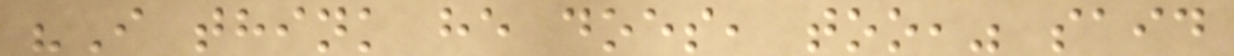"I think he does, too," said
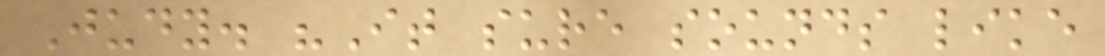Judy. "It sure sounds like
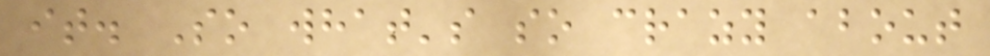it. So what's so crazy about
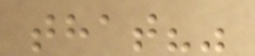that?"
